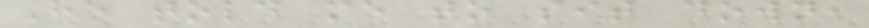He told me to sit down,
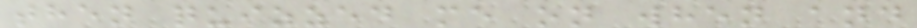then quizzed me on when and
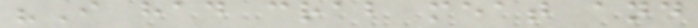"I had crab meat and
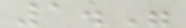1."
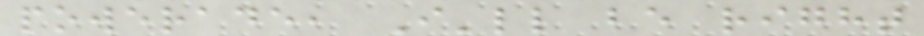powerade, I'll be right
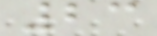23
